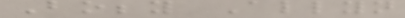Bobby Allyn
